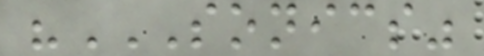"SONICS"
